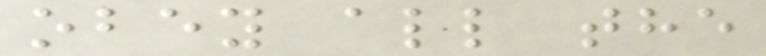obey all the
